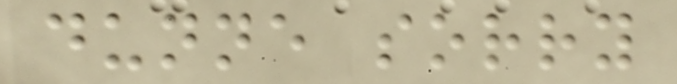dunne sorry
